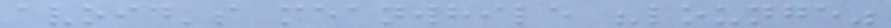avoid's meanwhile "lounge"
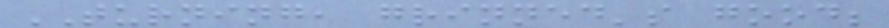TURNING, grinned's good;
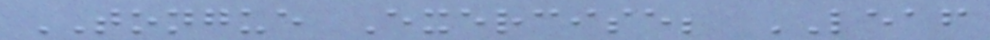TONGUE Exercise; LEAF
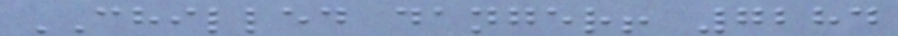CHILLED danger! 7284
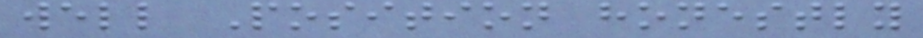well Position honestly
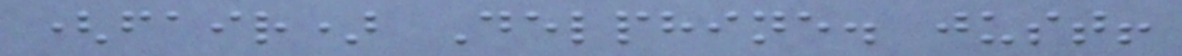(fair) Delphine. just!
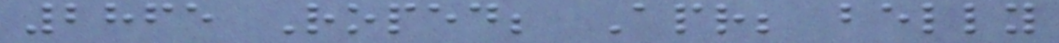2865 Roped; Apr; belly
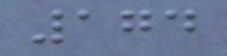174
